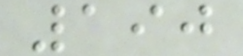190
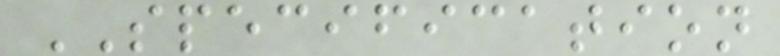SPECIFICATION
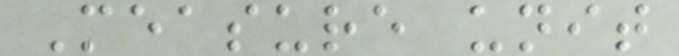Measure unit
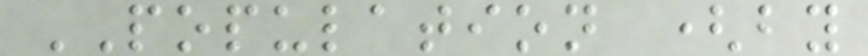POPULATION (by
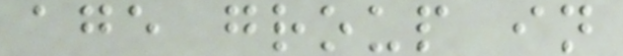age group in
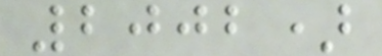2002)
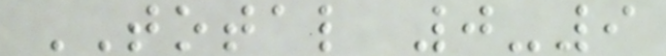TOTAL 0-9
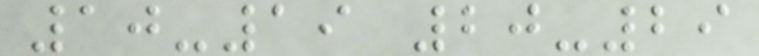10-19 20-29
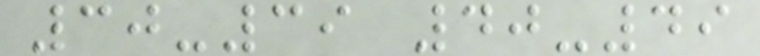30-39 40-49
